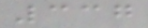337
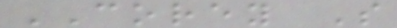COREY S
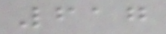617
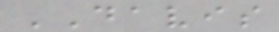DAVIS
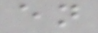en
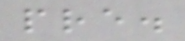pre.
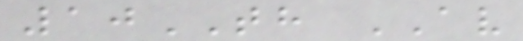10TH AV
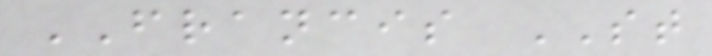FRANCIS ST
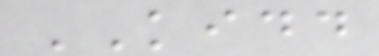KIDD
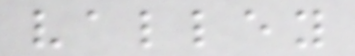valley
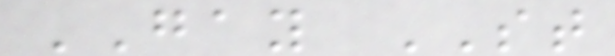GAY ST
